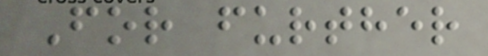For further
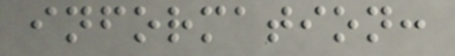information:
